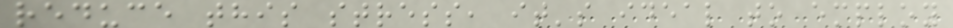reduce this stress, it's ideal to employ
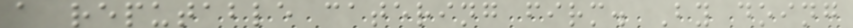a reputable catering firm. By doing
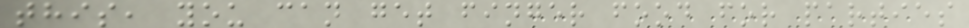this, you can get finger food for parties
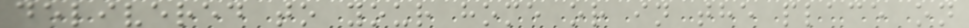delivered to your home or in the place on
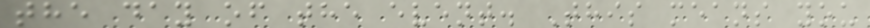the day of the event. This means you
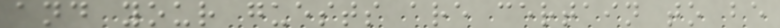and your guests are certain to be
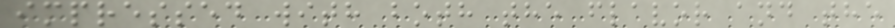impressed with both the flavor and the
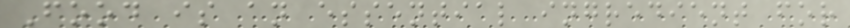Food is an essential ingredient for
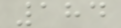184
